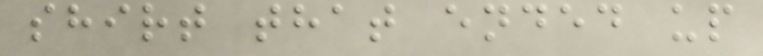shirt that ended up
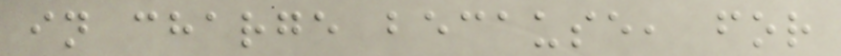in charge because, for
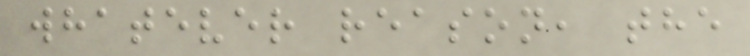whatever reason, the
